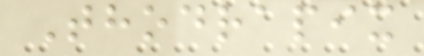Thodrapix
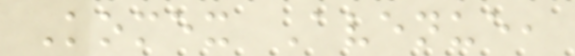Komex Avenue,
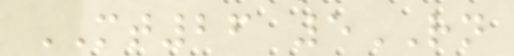MT26 5RN
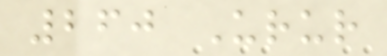260 Urur
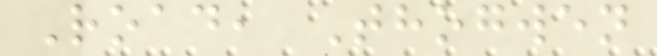Road, Thogwen
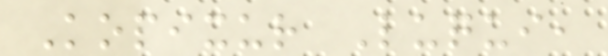Kopixur Luqui,
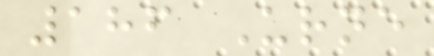186 Urne
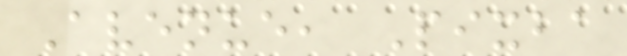Avenue, Pixba
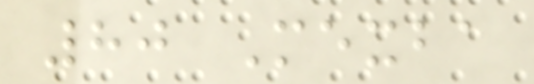80 Mexba
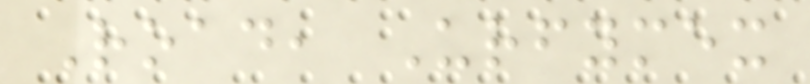Road, Urfymex
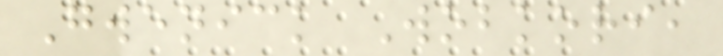Gwenick Wobkori,
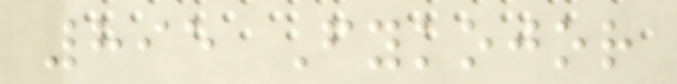895 Fykojor
